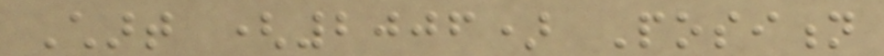Chart (2006) Position
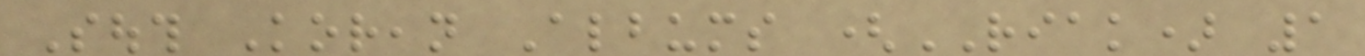South Korean Albums (RIAK) 1
